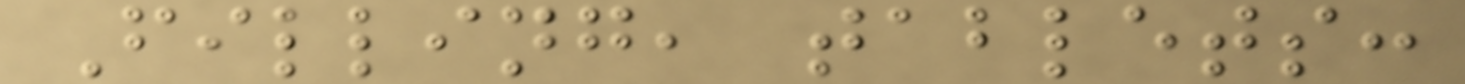Filling, tablets:
